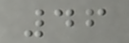46
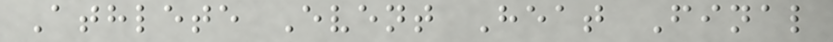Athlete Event Heat Final
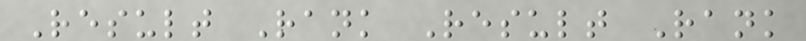Result Rank Result Rank
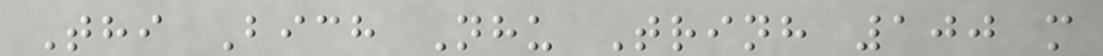Thi Bich Nhu Trinh 100 m
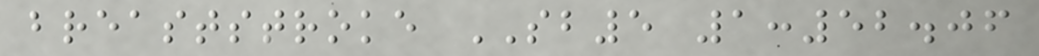breaststroke SB5 1:52.06
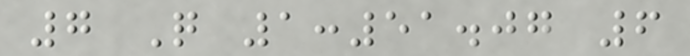7 Q 1:51.07 6
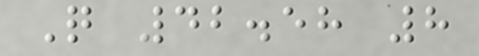Q 42.58 8
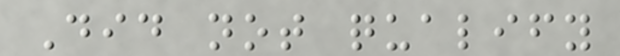Did not qualify
